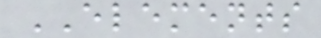ELEMENTS
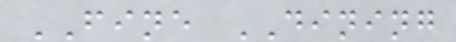FINE DINING
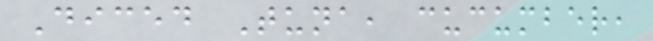Diced Tuna, cucumber,
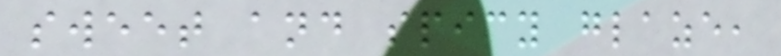sweet and spicy glaze,
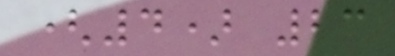(4) 23
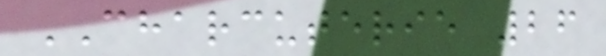CHARCUTERIE 26
